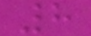8
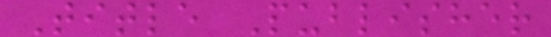Title Publisher
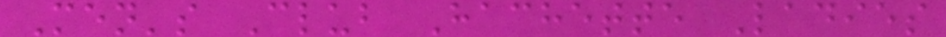Men's Club Hachette Ladies
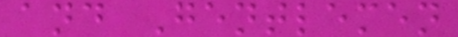and Gentlemen
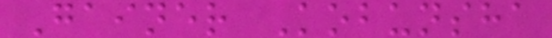Gainer Kobunsha
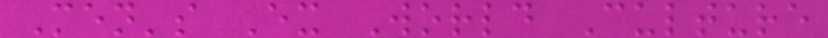Men's Ex World Culture
